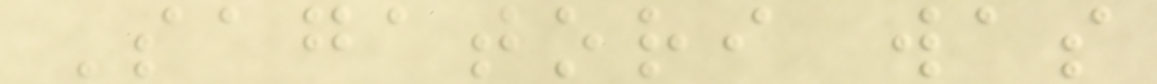Sagatori was
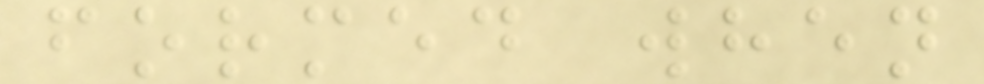formed when
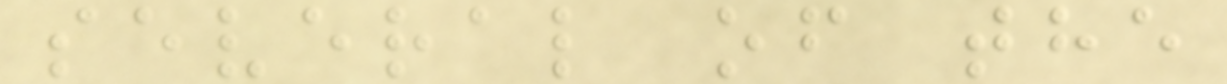several of the
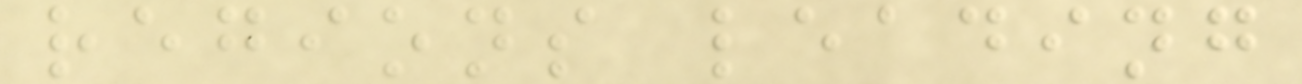regions leading
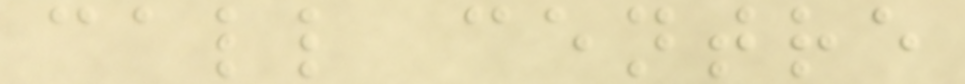call centre
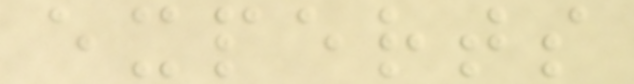experts
